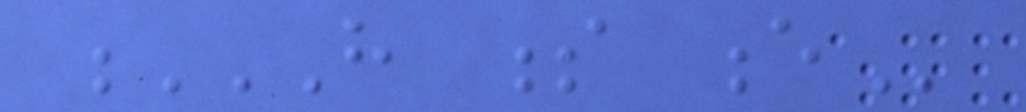H S E
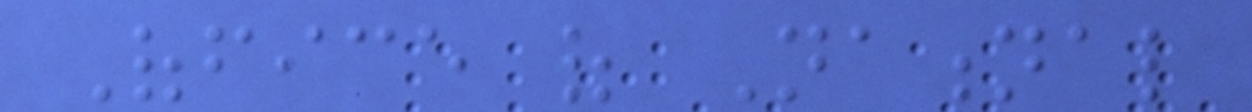Office of National
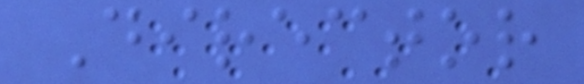Director
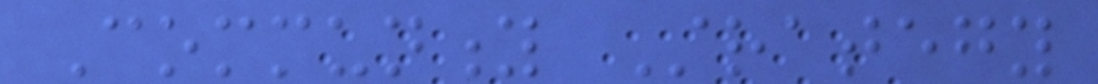Community Strategy
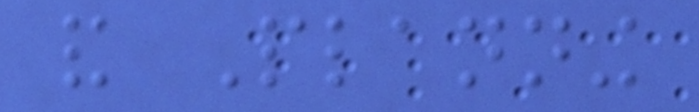and Planning
